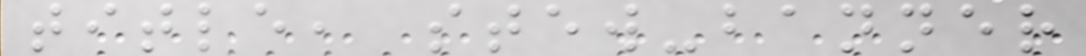title, stew-banner
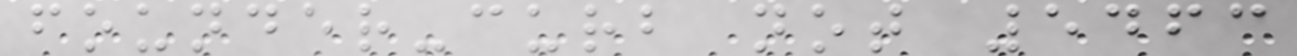founder-curb not 5463
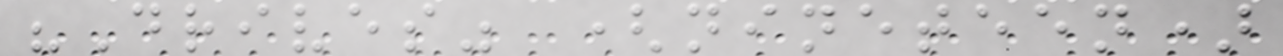"Drives" (nineteen)
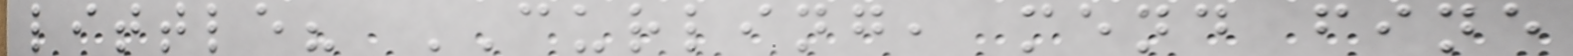little? CURLING, mend fine
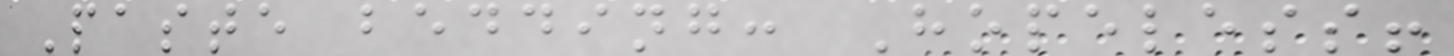Paste bedding: Hopeless!
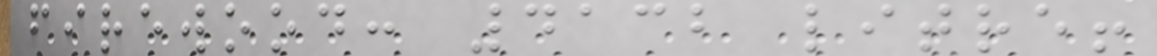firewood: 4132 litre!
